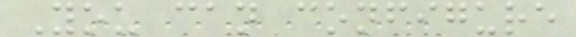You can configure
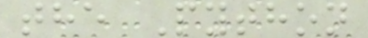the Python
